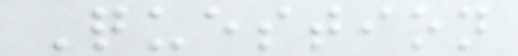Question
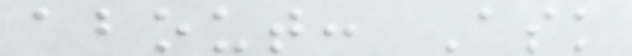about: Ask
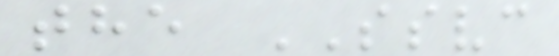the SSVC
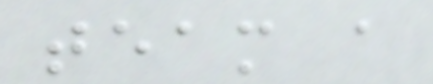team a
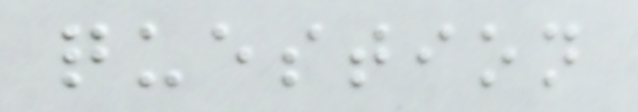question
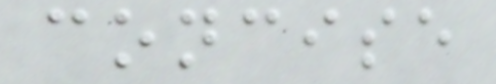concise
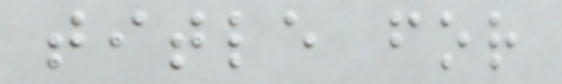title for
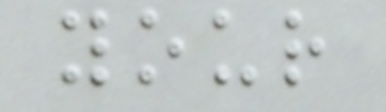your
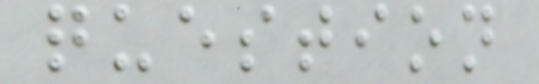question
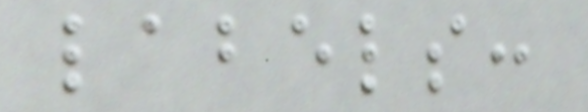labels:
